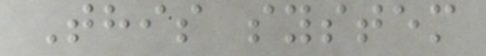This system
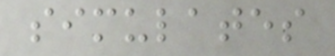simulates
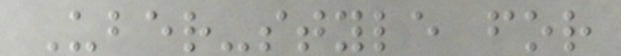Uber-style for
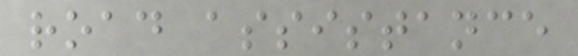road assistance
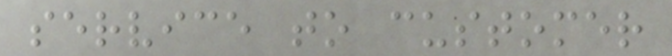service to customer
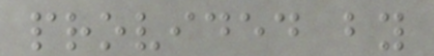provided by
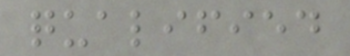qualified
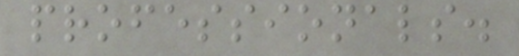professionals.
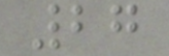27
